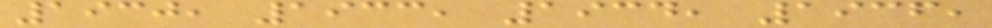1930, 1933, 1934, 1936,
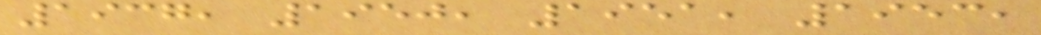1937, 1950, 1951, 1953,
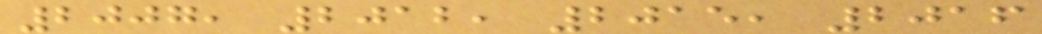2007, 2012, 2015, 2016
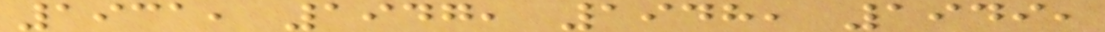1931, 1947, 1948, 1949,
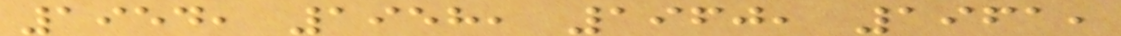1954, 1958, 1960, 1961,
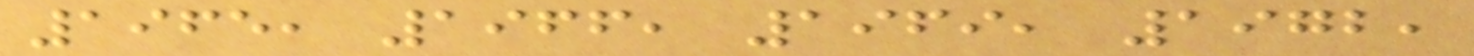1965, 1966, 1969, 1972,
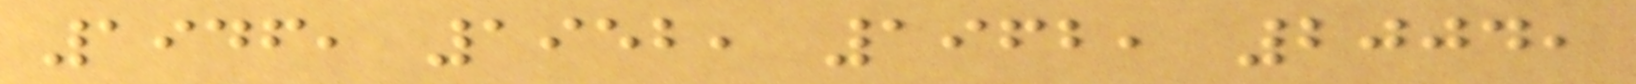1946, 1952, 1962, 2004,
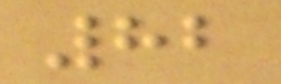82
